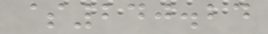$240.24
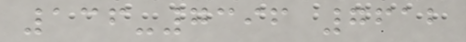136-7396 7612
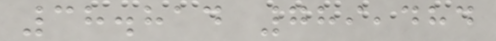38.814 789,484
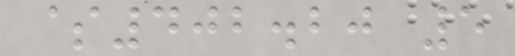$402.20 5
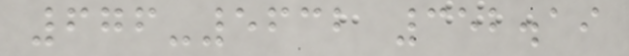676-5632 352.19
